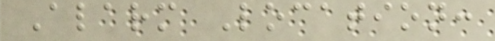Alarm Location:
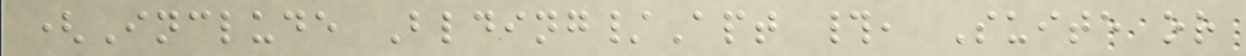(Include Blding/Apt #, Suite or
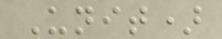Unit)
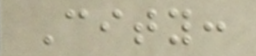City:
